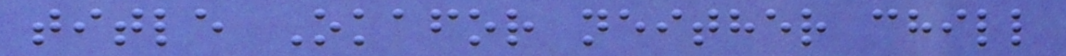title Okafor neither chill
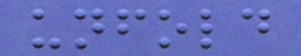unfold
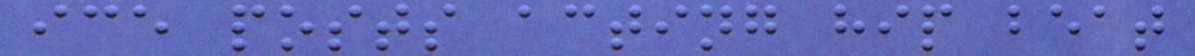ice posts acting hip beat
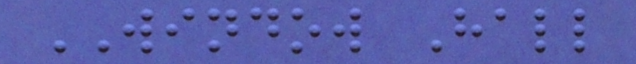WINDOW Hall
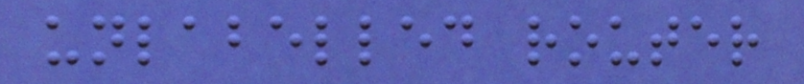unlabelled router
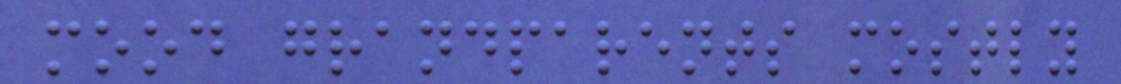mood grandparents mostly
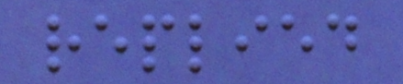replied
